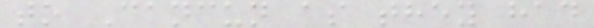to Cancun as they had
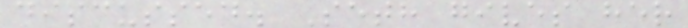discussed. Seth gives her
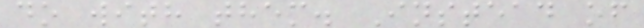do with them. Instead of
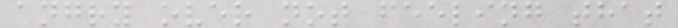angry over not feeling that
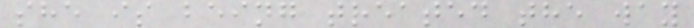she is being treated the way
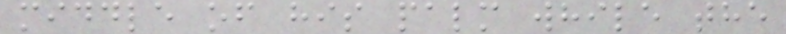middle of his palm while the
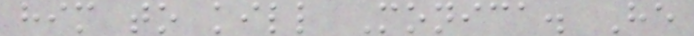him to kill Monica. He
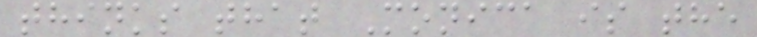thinks that Monica is the
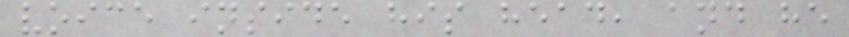voice inside his head, and he
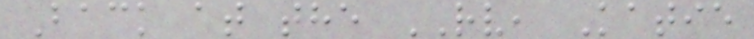Back at the RV, Katie
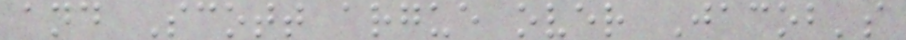and Scott argue over Jacob's
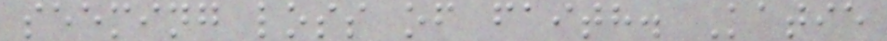seeming loss of faith. Katie
